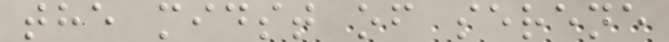the midst of serene
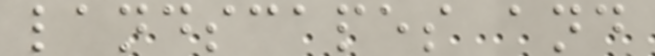landscapes and
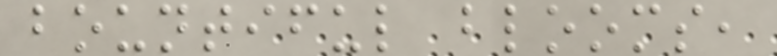bountiful blooms,
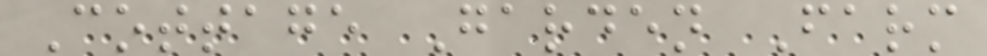Cottage Garden Farm
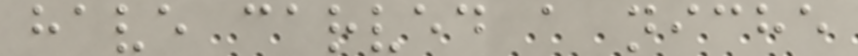have carved a niche
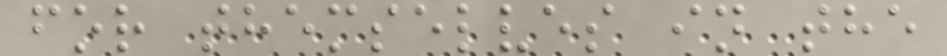for themselves in the
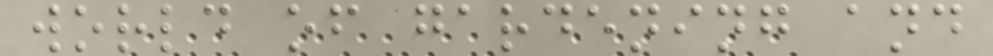world of gardening and
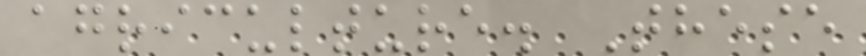agriculture. These
